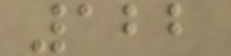122
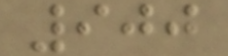900
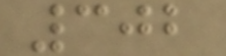302
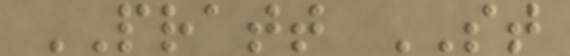PRATT ST
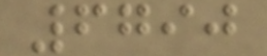6790
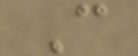C
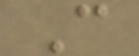C
